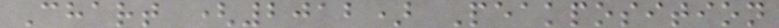Chart (2012) Peakposition
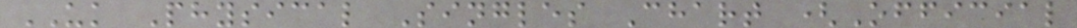UK Physical Singles Chart (Official
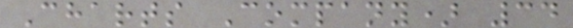Charts Company) 34
